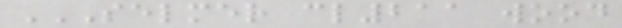SELMER CL211 WOOD
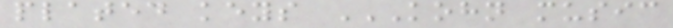plated keys KOHN MUSIC
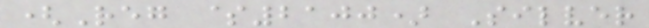(Reg $2100) Silver
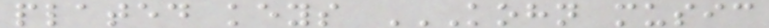plated keys KOHN MUSIC
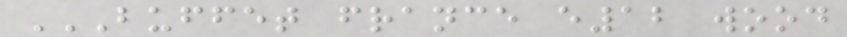BUFFET FRANCE E12 WOOD
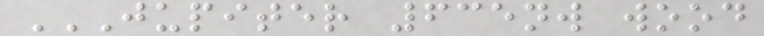JUPITER 635NW WOOD
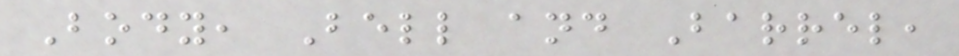Body, Bell and Barrel,
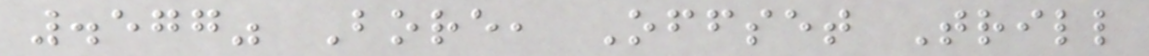.577" Bore, Offset Trill
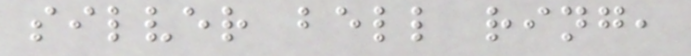silver bell ring,
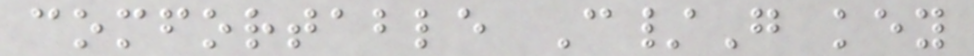comfortable C/G key
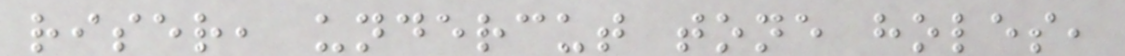riser, undercut tone holes,
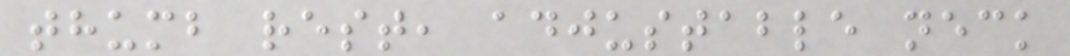thumb rest, adjustable neck
